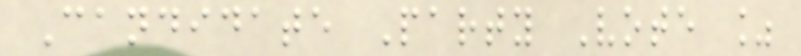Candidate Party Vote %
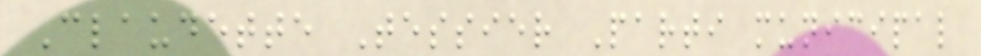Claudette Tessier Parti municipal
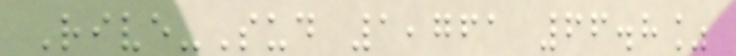Rive-Sud 1,761 66.8%
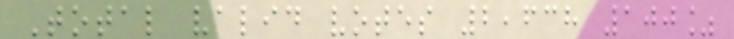Total valid votes 2,638 100%
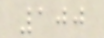100
